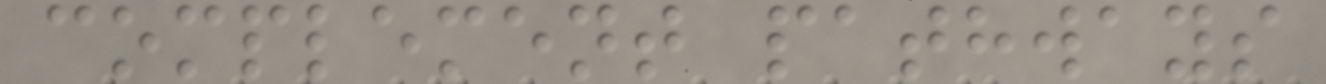complement pathways
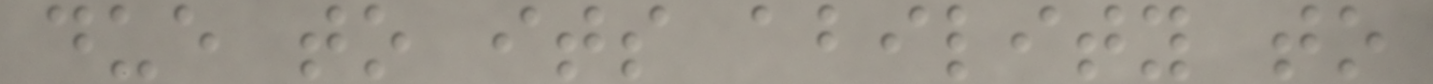due to its ability to
